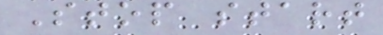Stop start
